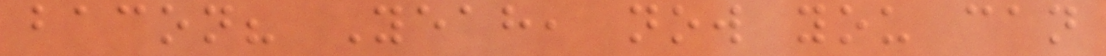bacon? Yeah, now you can
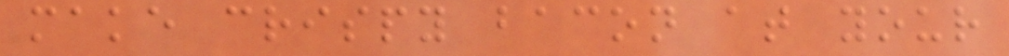make crispy bacon at your
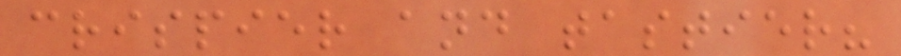crispier and tastier?
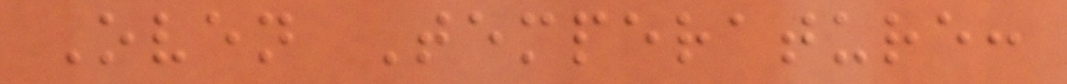Oven Temperature:
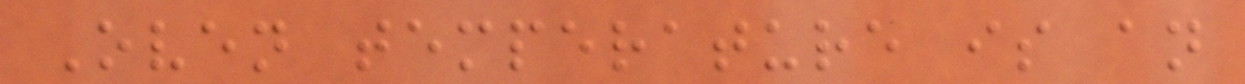Oven temperature is an
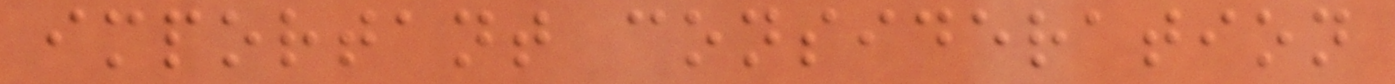important consideration
